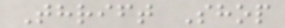Thrift Shop
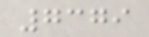7379
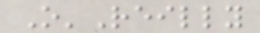O'Reilly
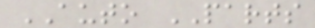AUTO PARTS
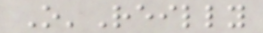O'Reilly
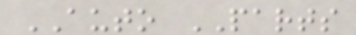AUTO PARTS
